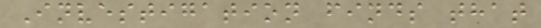Investigation finds that
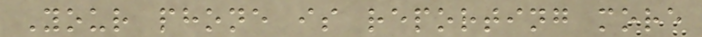Your phone is reporting more
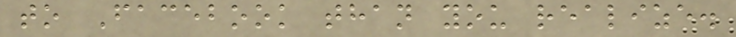to Facebook than you realize.
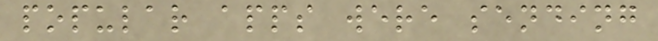popular apps were sending
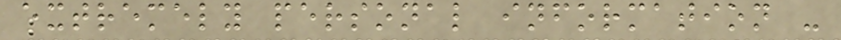extremely personal information -
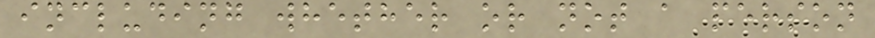including whether or not a person
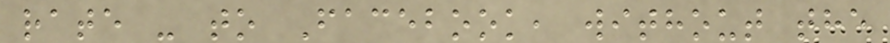rate - to Facebook, without the
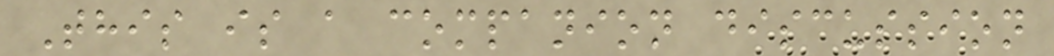This is a companion discussion
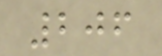206
